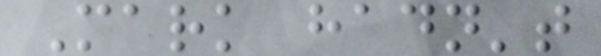Mark hadn't
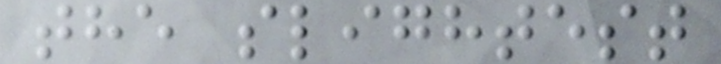the slightest
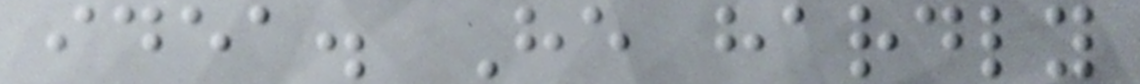idea. He hardly
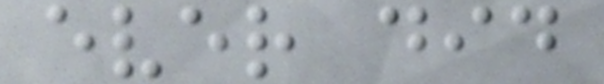ever did
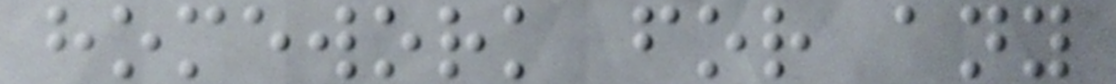homework for any
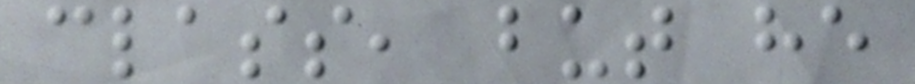class, but he
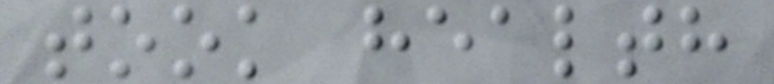took health
